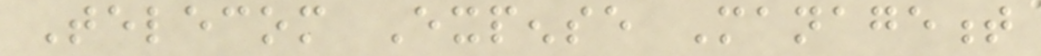Telecom Expense Management
